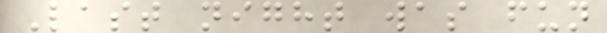Last night was fun
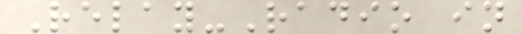Relay-Radio in
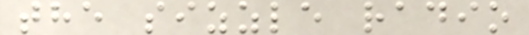the sizzle radio
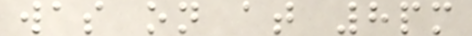was on at 8pm
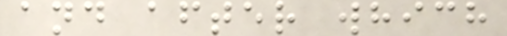and after which
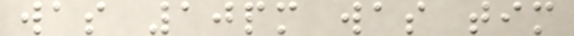was 10pm was tim
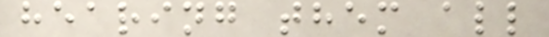hearing them all
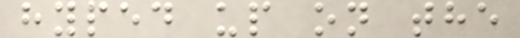hyped up on the
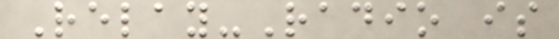Relay-Radio is
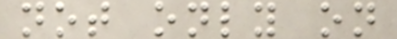not only on
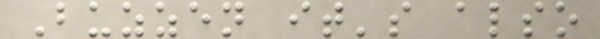Buzzen it's also
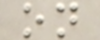on
